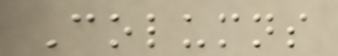Columns
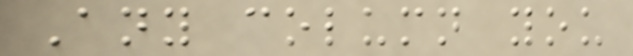Any column you
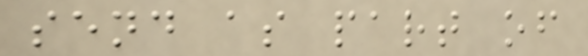send as part of
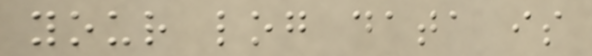your log data is
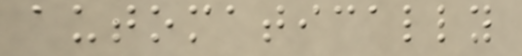automatically
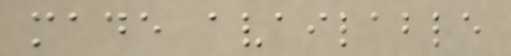made available
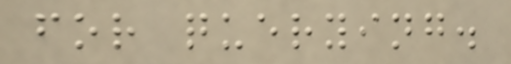for querying.
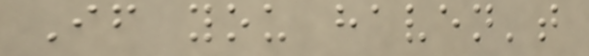If you haven't
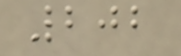202
